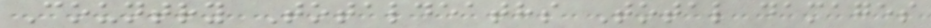Country Totaldeaths Total damages
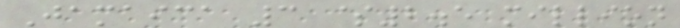Jamaica 3 $2.5 million
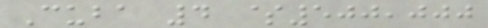Cuba 4 $500,000
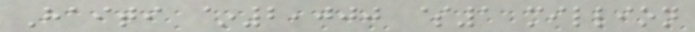Haiti ~2,000 $1 million
